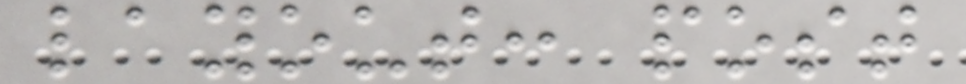layout: post
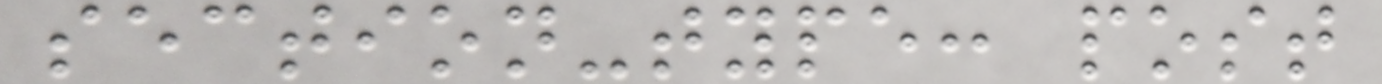section-type: post
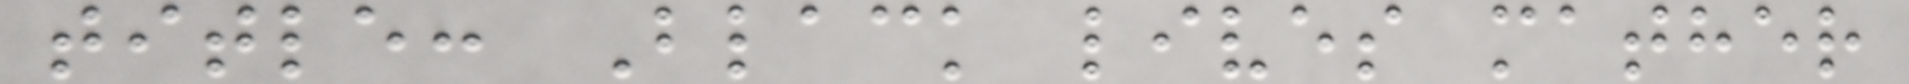title: Black lives mather
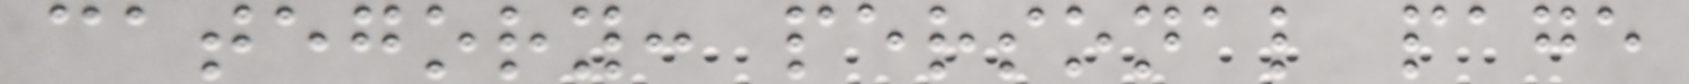category: personal page
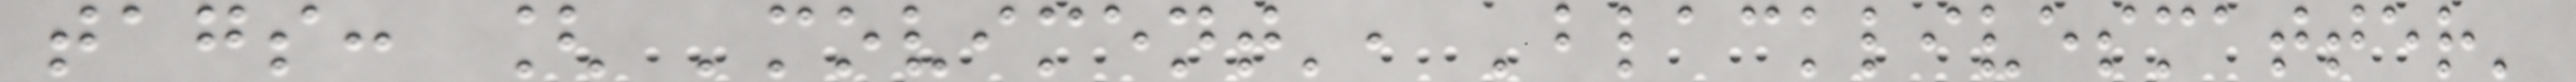tags: [ 'moviment', 'blacklivesmatter'
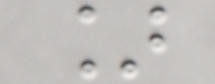]
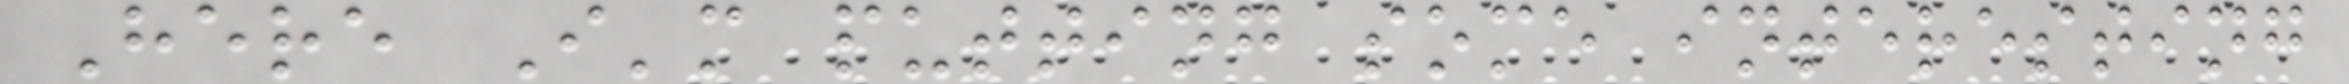Here I'm putting some interesting
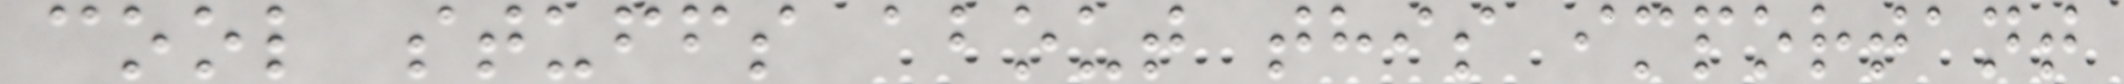cool stuffs about this important
